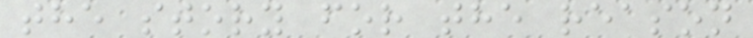the story for the reason
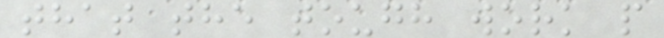that the tough work p
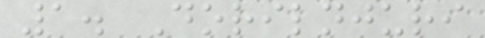1. Dorilnjuri
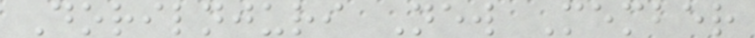Dorilnjuri New Member
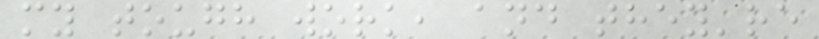my tough work, and they're
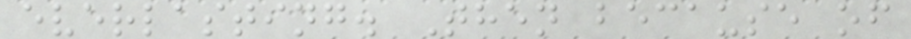everlasting. Then because of
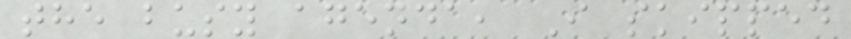the busy agenda, I skipped
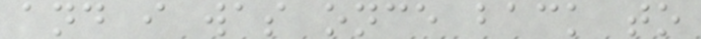and i was once back to
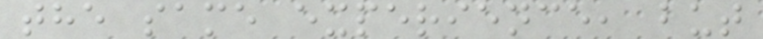the same experience, but
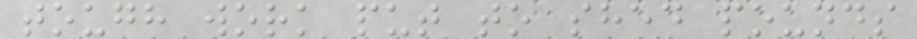tough work put to shed pounds
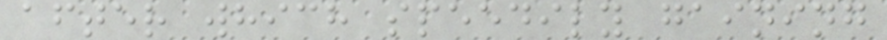after which speedily gaining
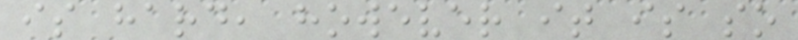is hard, however it is so
